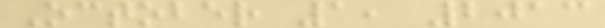October 1, 2013
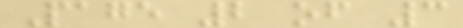Page 2 of 3
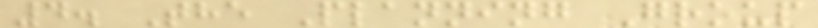4. The Planning Group
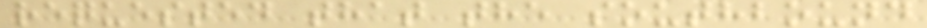requested that the southbound
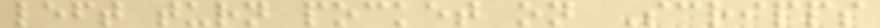left turn pocket on Scripps
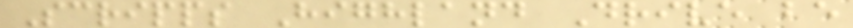Scripps Highland Drive be
